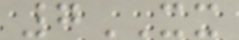7XX
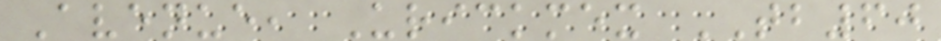Avenue, Urickmex TB60
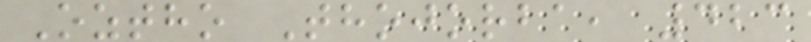Oztho Thojorba, 423
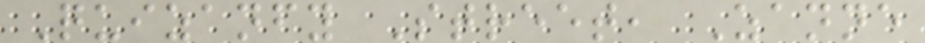Quizanfy Street, Zanne
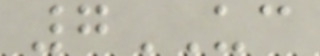7UC
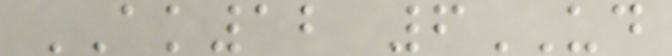AK12 6UD
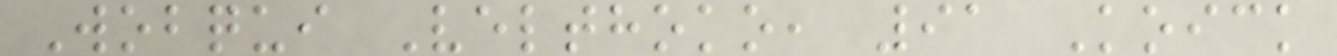Wobqui Velthoko, 91 Koick
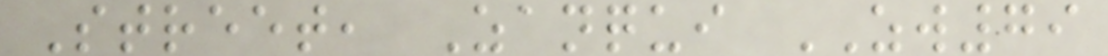Street, Zanqui ZW79
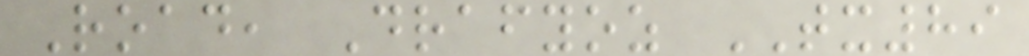Road, Drafyoz TX89
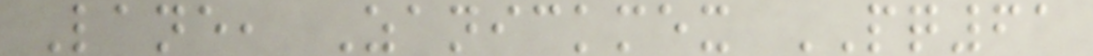Lane, Zanickmex PQ61
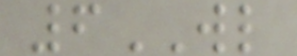6WL
